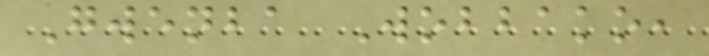Gwenba Wobbako,
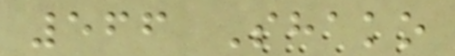566 Shako
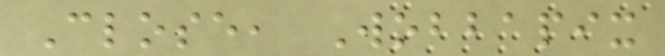Close, Wobbapix
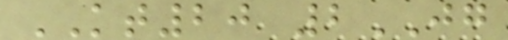KT20 2JG
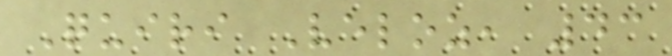Quiri Veloz, 43
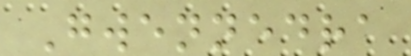Gwennedra
